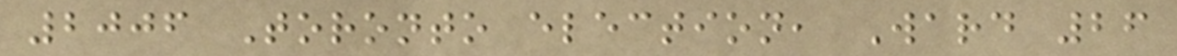2006 Toronto election, Ward 26
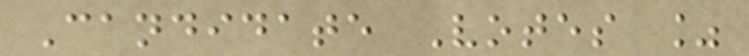Candidate Votes %
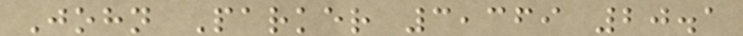John Parker 3,369 20.1
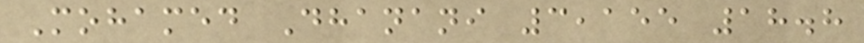Mohamed Dhanani 3,155 18.8
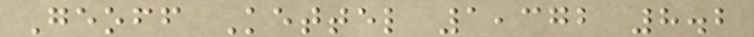Geoff Kettel 1,372 8.2
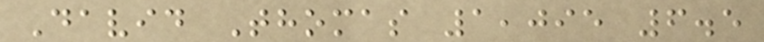David Thomas 1,095 6.5
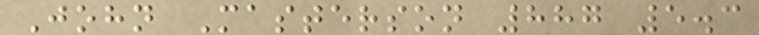John Masterson 887 5.3
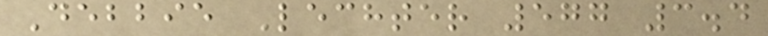Debbie Lechter 577 3.4
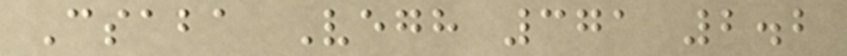Csaba Vegh 371 2.2
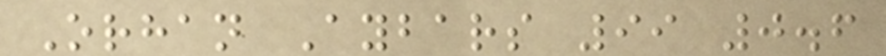Orhan Aybars 99 0.6
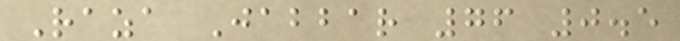Raza Jabbar 76 0.5
